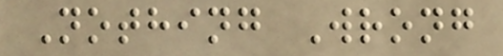Nothing Wrong
